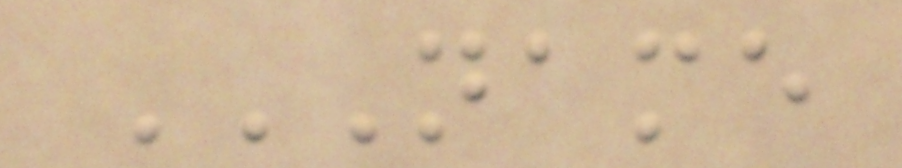NAME
